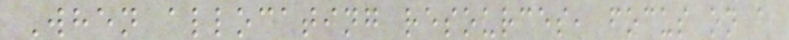When allocating resources, focus on a
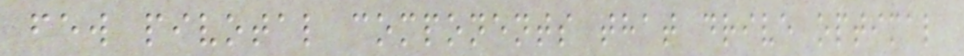few pivotal components that drive optimal
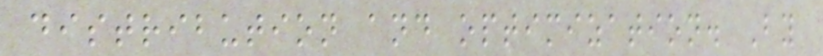distribution and optimization. By
